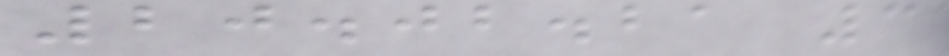20.02.21 3
